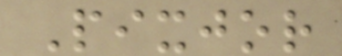Pixjor
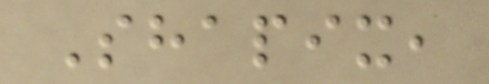Shapix,
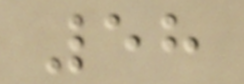58
